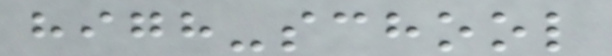high-school
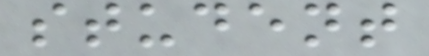student
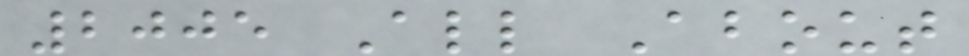2005 All About
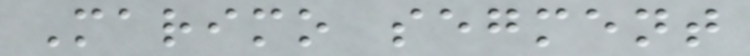Marimo segment
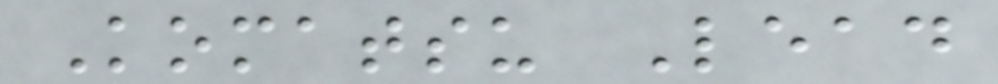Komatsu Lead
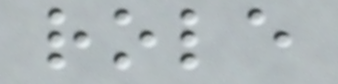role
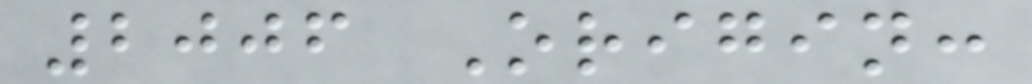2006 Origin:
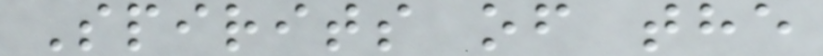Spirits of the
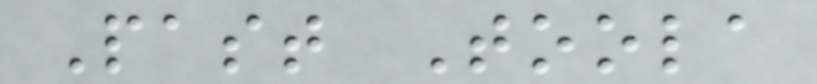Past Toola
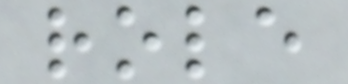role
